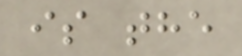is the
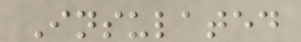Insulated
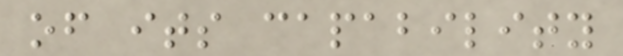of its capability
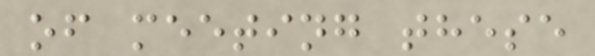of meeting these
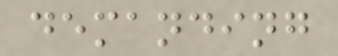demanding
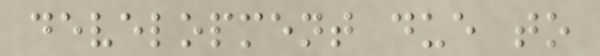development due to
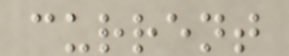current
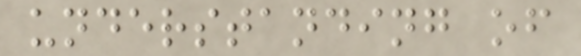understanding of
